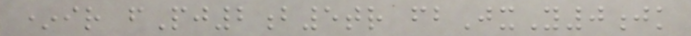*ir fPj2b5tr fbJxY0jk
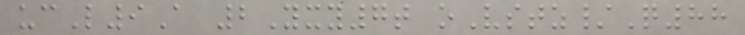ucL9A 2Yxy7t oVstz/Q88
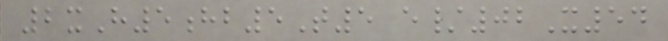2xH5hb5T5 e/02X54
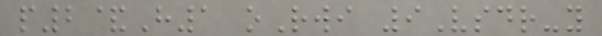p2&H1 oRwi 9Vsdr-y
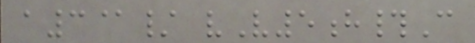a3@/ vV5h#C
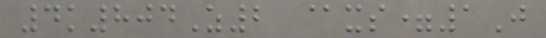4k804Z2 @xs=1J
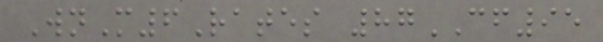WnM6Rates 87CF95
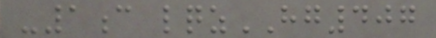-1c lqzHG407
